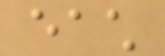each
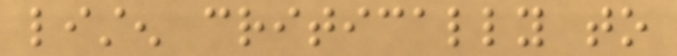listen critically to
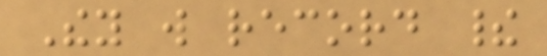They will record their
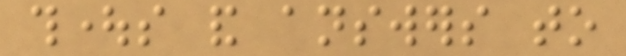thoughts and answers to
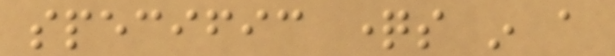specific questions in a
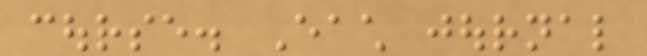course. Each journal
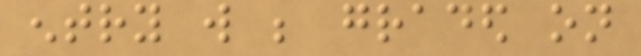entry will be graded on
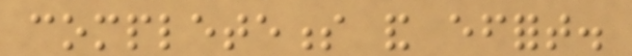completeness and effort.
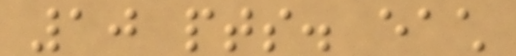10 pts. each
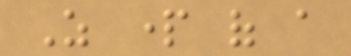As part of a
